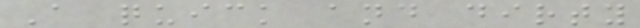A quick and dirty
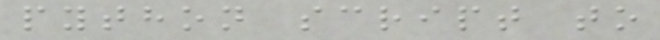python script to
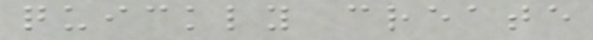quickly create
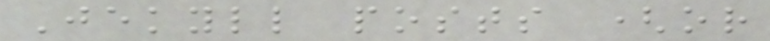Jekyll posts (or
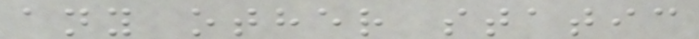any other static
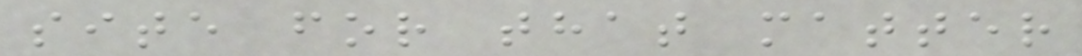site for that matter
